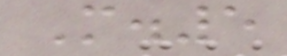M.5
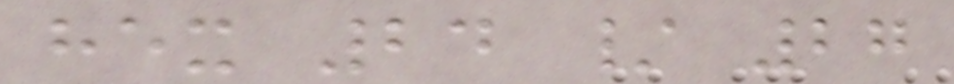hex 24 / 27
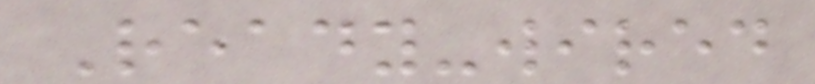Ready-wired
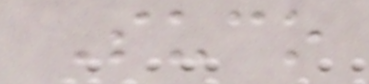Suco
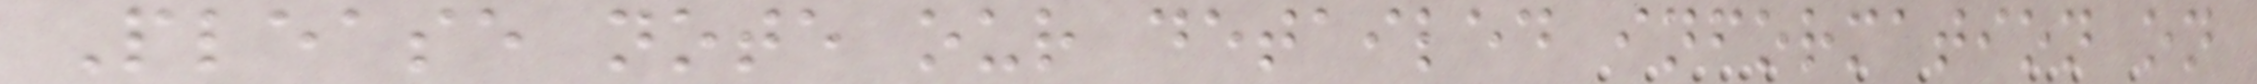Please note our detailed information on
